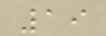19
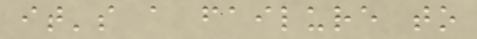it's a failure to
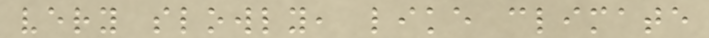very slowly, like climate
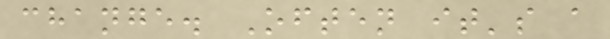change. Often it's a
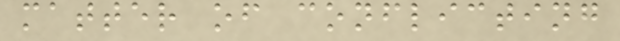matter of conflicting
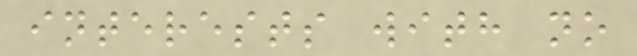interests with no
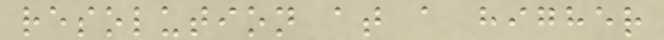resolution at a higher
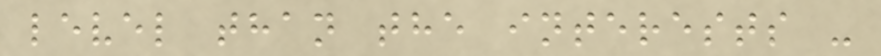level than the interests -
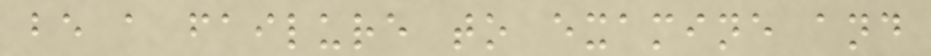be a failure to examine and
